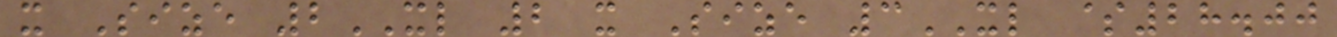x Size 2XL 2 x Size 3XL $28.00
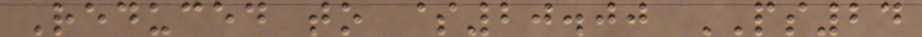Reduced to $20.00 PS24
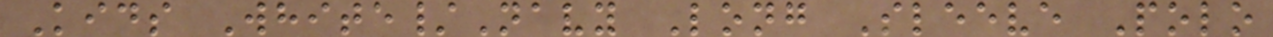Kids White/Navy Long Sleeve Polo
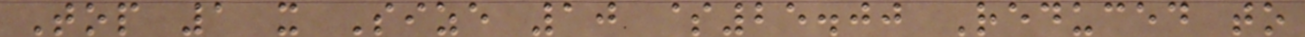Top 1 x Size 10 $25.00 Reduced to
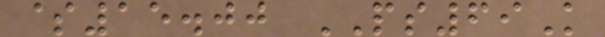$15.00 PS69K
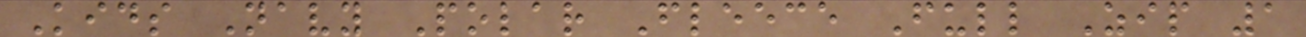Kids Navy Polar Fleece Full Zip 1
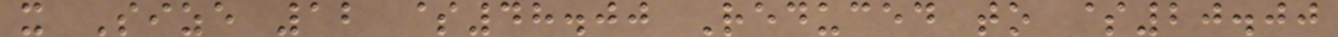x Size 12 $48.00 Reduced to $20.00
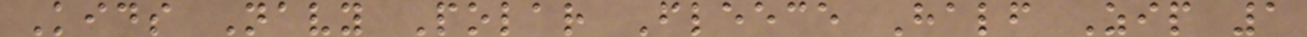Kids Navy Polar Fleece Half Zip 1
